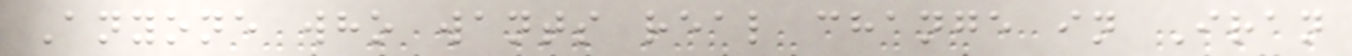Anyone who wants real change in Iran
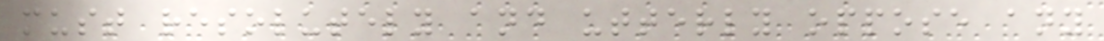must resolutely and utterly oppose any
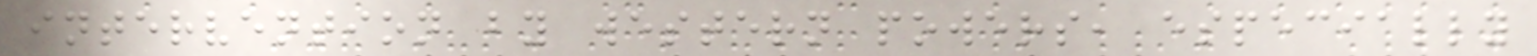intervention by western powers, especially
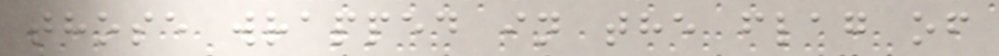those wrapped in the flag of
